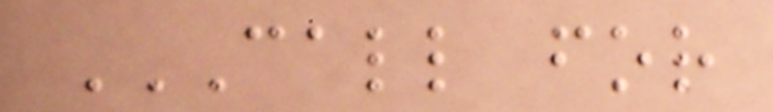CALL FOR
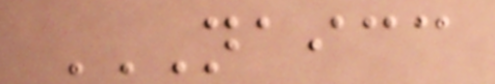NAICC
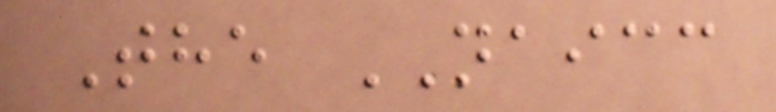The NAICC
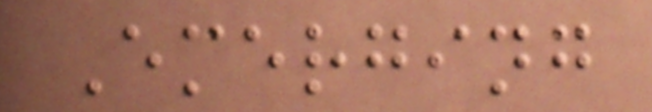Emerging
